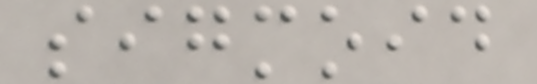sigmoid
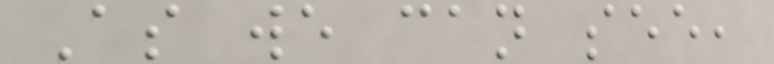As we can see,
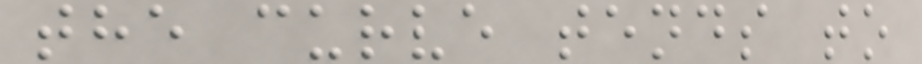the curve tends to
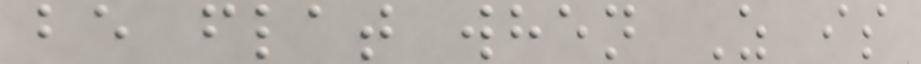be flat when Z is
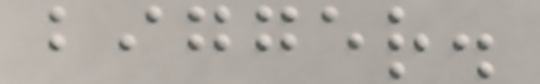bigger.
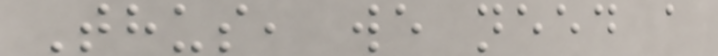Thus, we need a
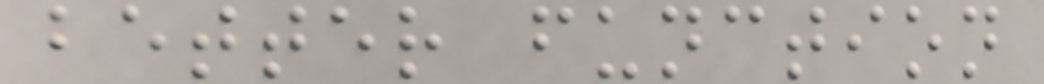better function
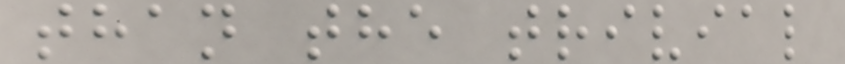than the trivial
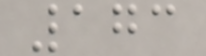173
